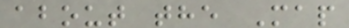about the Map
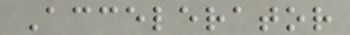Accelerator
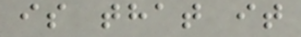is that it
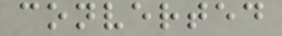converted
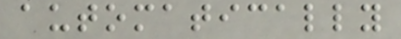automatically
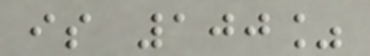is 100%
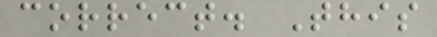correct. This
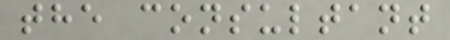the consultant
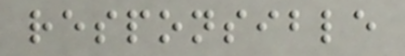responsible
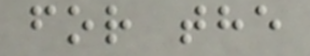for the
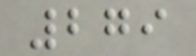279
